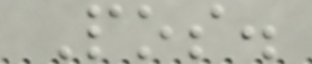Pos.
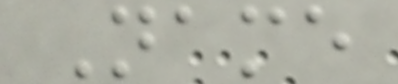Name
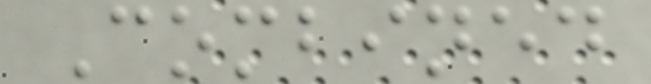Combined
